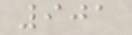901
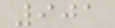901
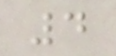4
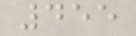455
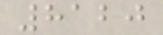8120
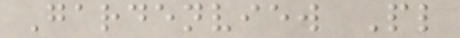Gardenview Pl
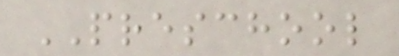PRESCHOOL
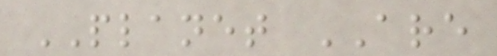PLANET ARE
